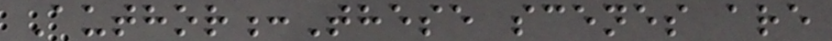Author:These scenes are
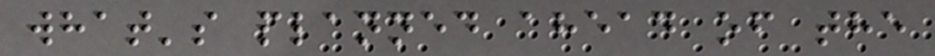what's planned ahead of the
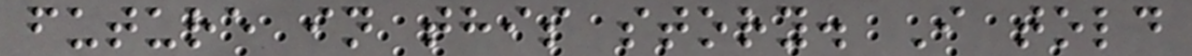future in this story. I told
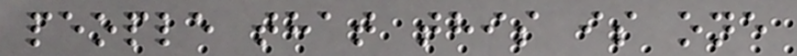people that this is one
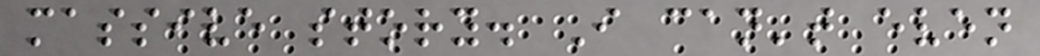massive story. I can't even
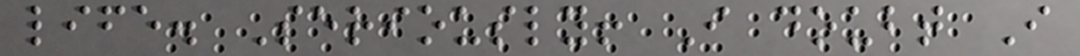life. Seriously! I doubt I
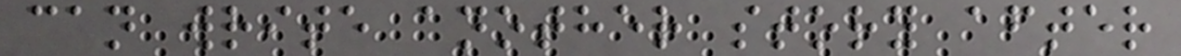can write another story after
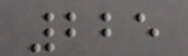225
